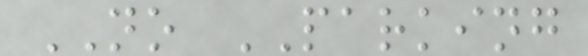NO PARKING
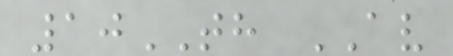10TH AV
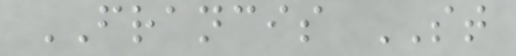FRANCIS ST
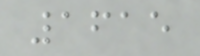1615
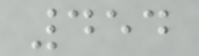454
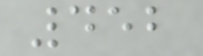452
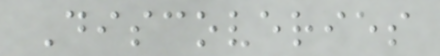Discoveries
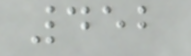452
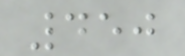450
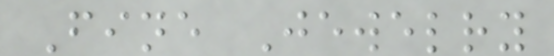Fine Jewelry
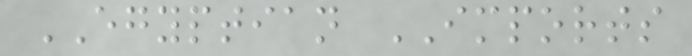EGYPTIAN IMPORTS
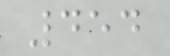454
